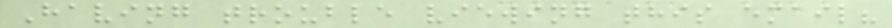Having trouble viewing this email?
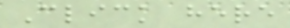Click here
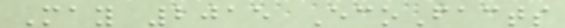May 2015 EcoFacts
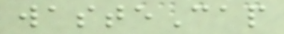wasteCap
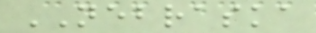NEBRASKA
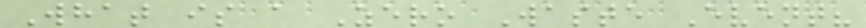What is a Zero Waste Event?
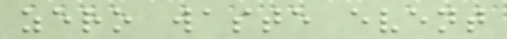zero waste event
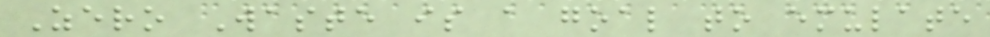Zero Waste is a goal to emulate
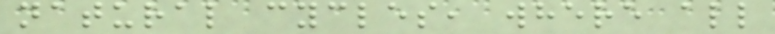natural cycles, where all
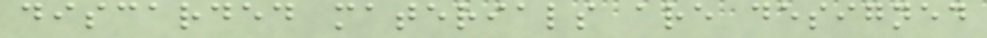discarded materials are designed
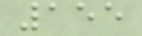155
